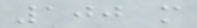100 m
